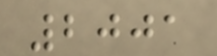2001
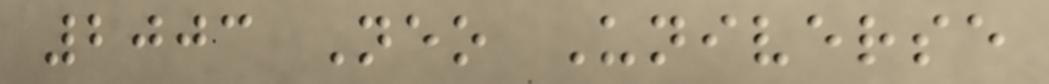2003 Neo Universe
